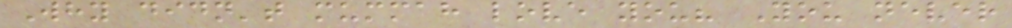Why didn't mummah love you? You never
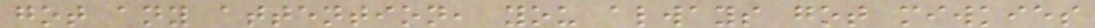got any attention, you always got miwkies
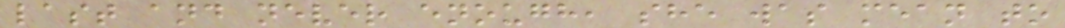last and never enough, she was mean to
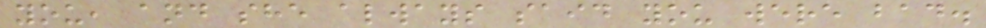you, and she always said you were bad.
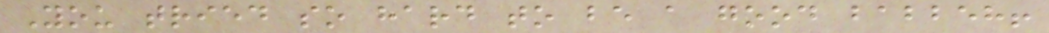You tried so hard to be a good babbeh!
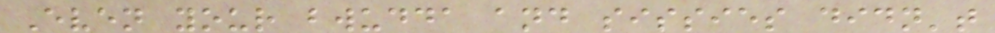Even your bwudda and sissies didn't
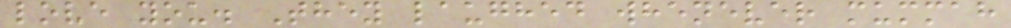love you. They laughed whenever mummah
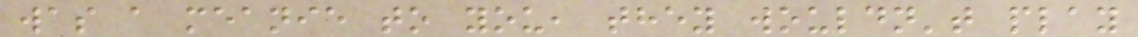was a meanie to you, they wouldn't play
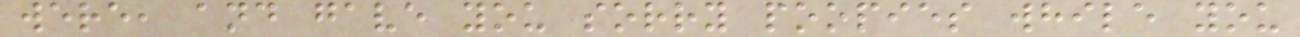were, and gave you sorry poopies while you
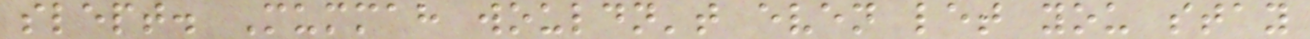slept. Mummah wouldn't even let you stay
